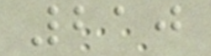210
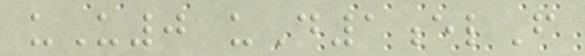uU0 uD1elF
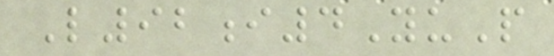L92i4YuP
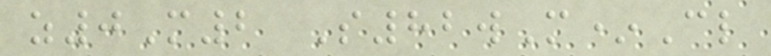z0M2 S82wM*Cl
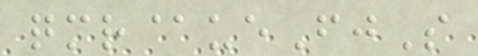qmr@ueFjS
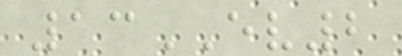13EV2
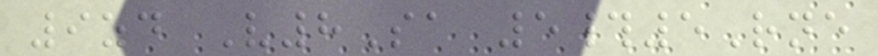9zd V8Sa 5#5Rne
